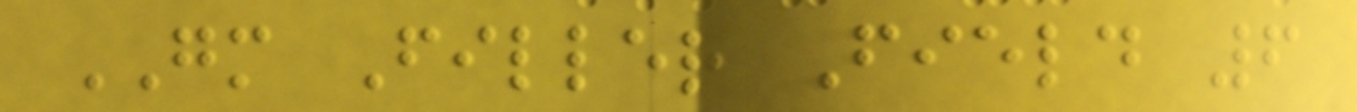GM Filler Field 6
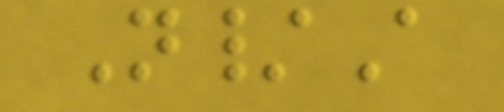N/A
